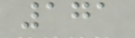171
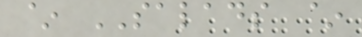~ SALADS ~
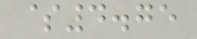$4.75
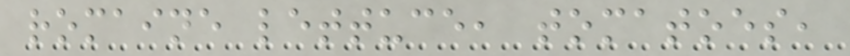romaine lettuce, tomatoes,
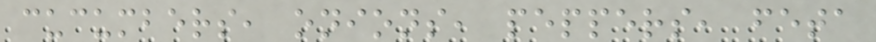cucumbers, onions, peppers, feta
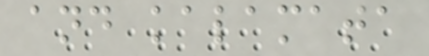and kalamata
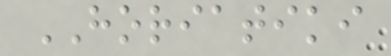HORIATIKI
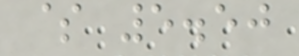$ 5.50
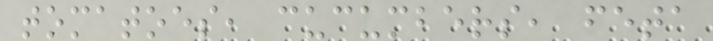tomatoes, cucumbers, feta
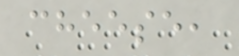cheese,
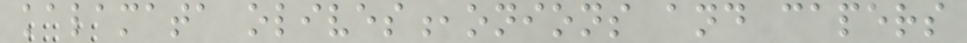kalamata olives,onions and capers
